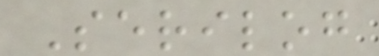Serilog
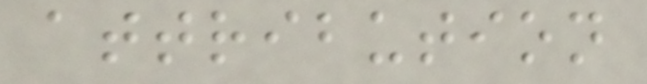attribution
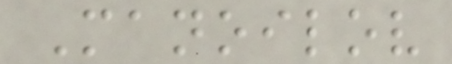Manoilov
